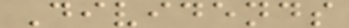Dividends
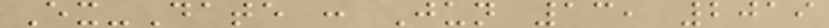Ex-Date : Jun 13, 2019
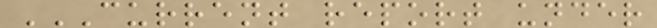CURRENT REPORT UNDER
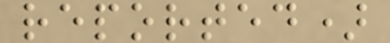reported)
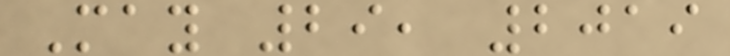May 29, 2019
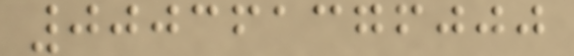000361376000
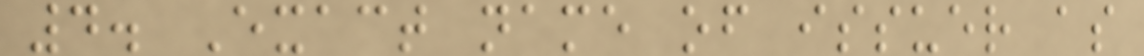4. Exact name of issuer as
